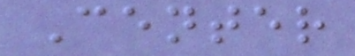Center
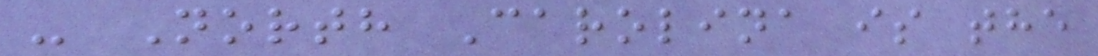- North Carolina is the
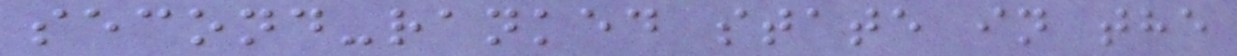second-ranked state in the
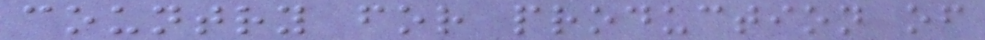country for production of
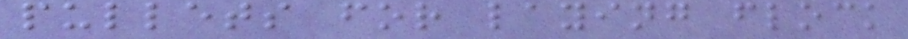pullets for laying flock
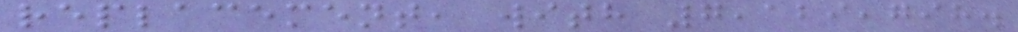replacement, with 7,129,798.
